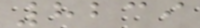8239
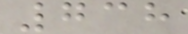738
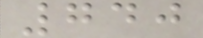740
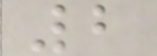2
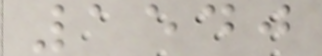1540
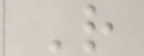R
